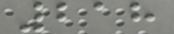218
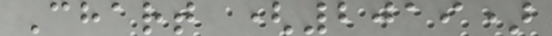Chart (2019)
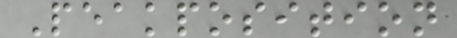Peakposition
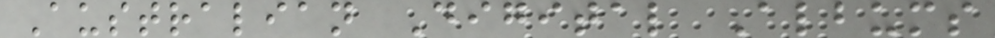Australian Digital Albums
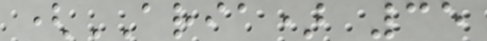(ARIA) 35
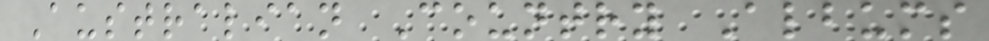Australian Country Albums
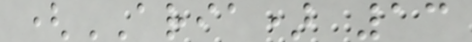(ARIA) 13
